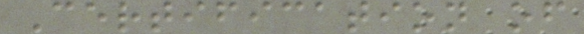Certification of
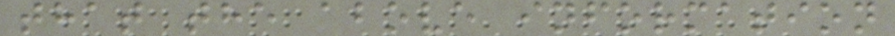that the above information
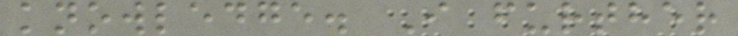knowledge. I further
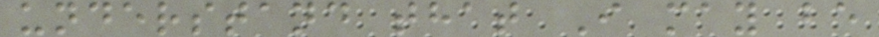understand that I may be
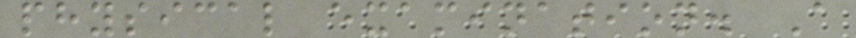physical examination. A
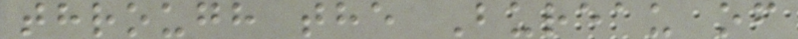through the Bureau of
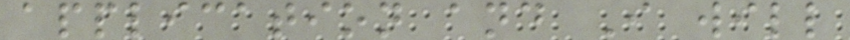application and I will
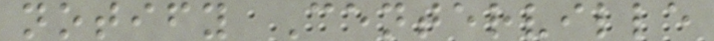notify Centerville
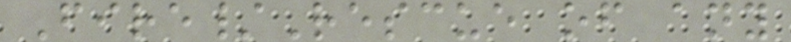Fire/Rescue of any
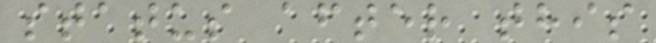status after this
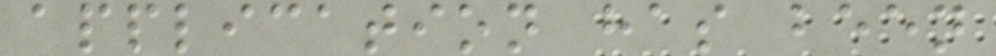application has been
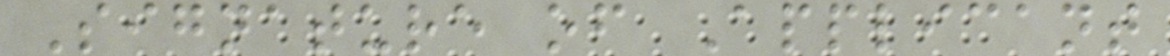Signature of Applicant
